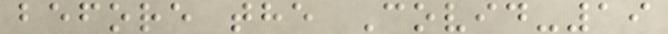before the Covid-19
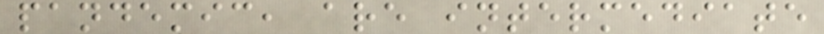pandemic, are intermediate
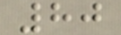80
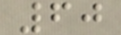60
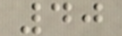40
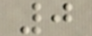0
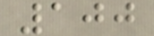100
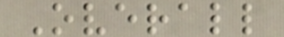Overall
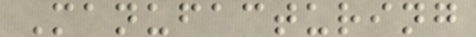Manufacturing
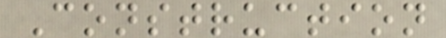Construction
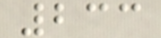233
